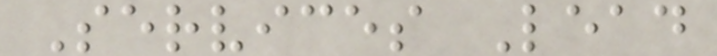Services Lead
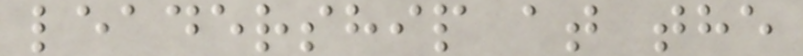leadership at the
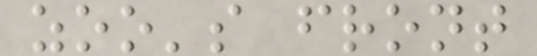zoo's front
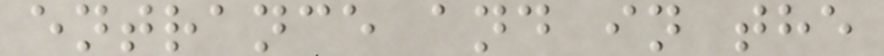entrance and in the
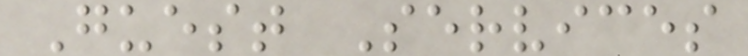Guest Services
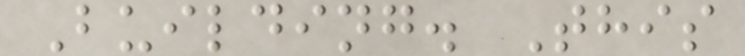Building. This
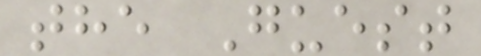the Guest
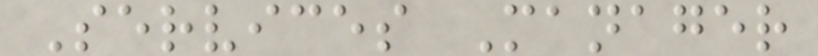Services Manager
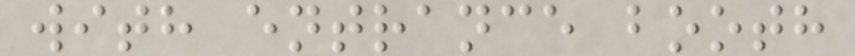with entrance booth
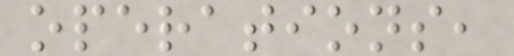operations,
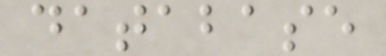database
